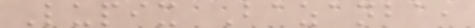Lupix Bazanba,
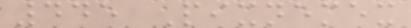445 Pixnemex
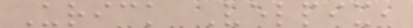Urick Velpix,
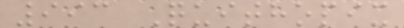993 Quithopix
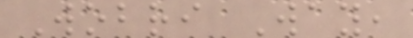Wobri Way,
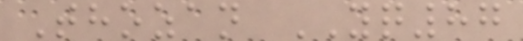Thozan YQ87
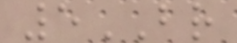5BR
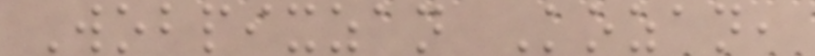Wobpixzan Kozan,
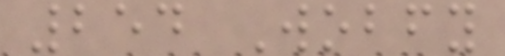254 Wobfy
